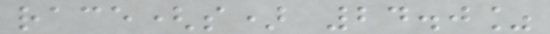race(s) 24.0%
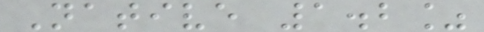Native 1.2%
